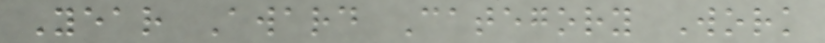Year Award Category Work
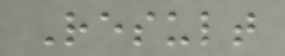Result
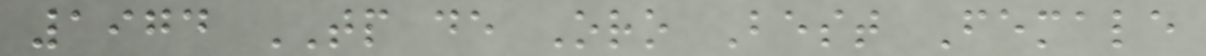1974 TP de Oro Best Female
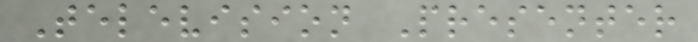Television Presenter
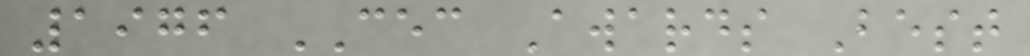1976 CEC Awards Best
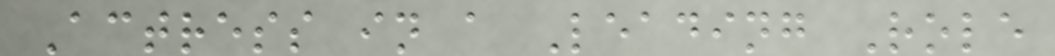Actress in a Leading Role
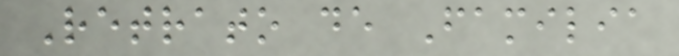Retrato de Familia
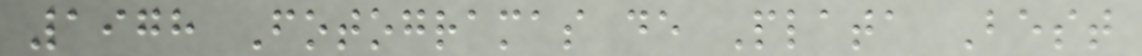1978 Fotogramas de Plata Best
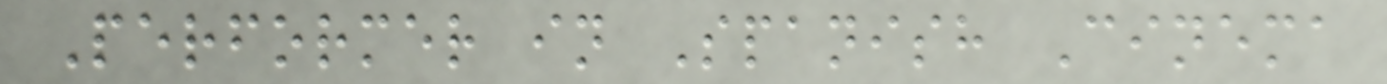Performer in Spanish Cinema
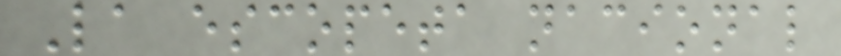La escopeta nacional
